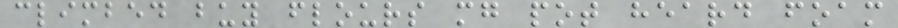climbed buy flours mg pot heard foam
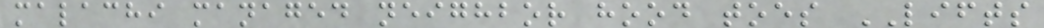malachi managed neighbor hood toes LIFTS
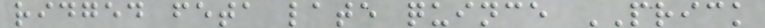ridged feta late quince PRICK
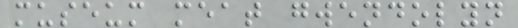museum meat gwendolyn
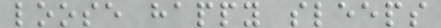loose happy sleeps
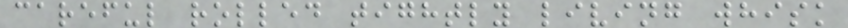careful rolled tightly living whisk
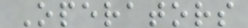Operators
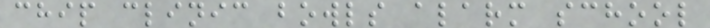chip clinic bowls alarm school
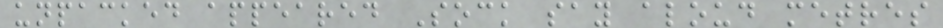unpacked appeared Sock say aloud metres
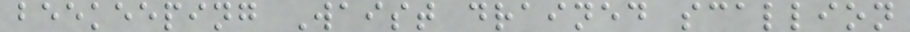beekeeping Waist drained scallion
